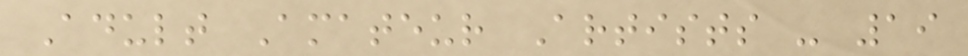Adult Amateur Artists - 19
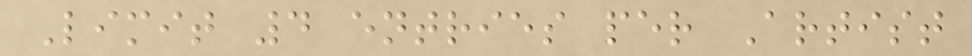Limit 4 entries per Artist
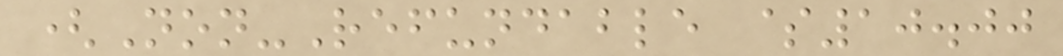(Non-Refundable $10.00
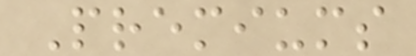Premiums
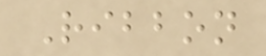Ribbon
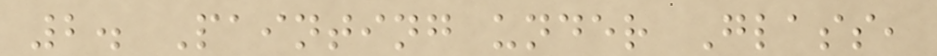2. Painting under Glass,
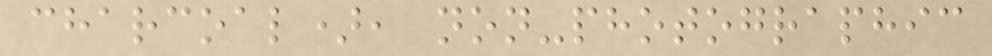charcoal), non-photographic
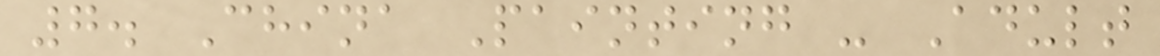7. China Painting - Adult
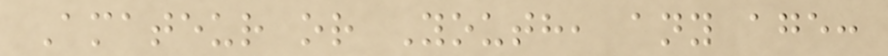Amateur or Youth, any age:
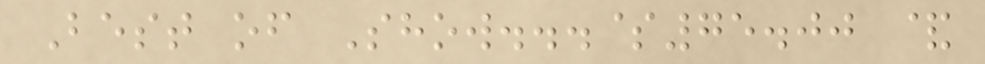Best of Show...$75.00 &
